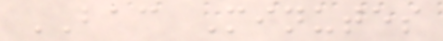BAC Minutes
